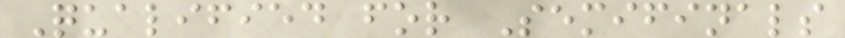Qualified for Semifinals
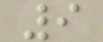9
